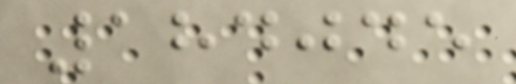184045
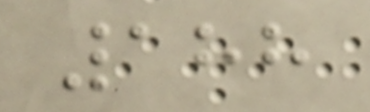188
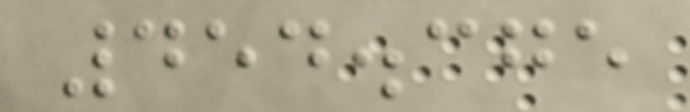454.375
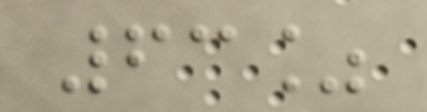63%
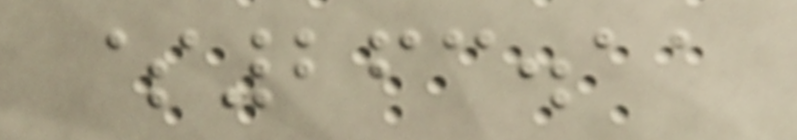$263.11
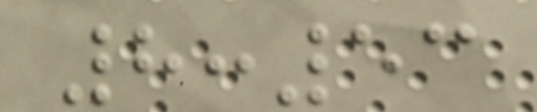8:53
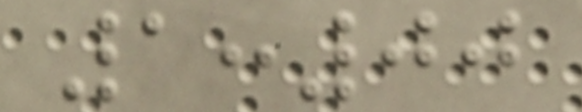1:00
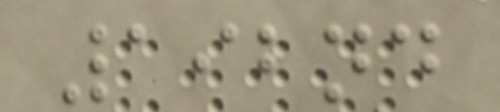192nd
